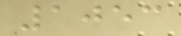1053
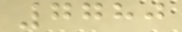7780
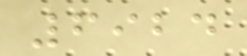6924
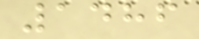1486
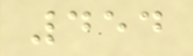454
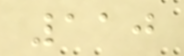110
